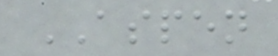ASPEN
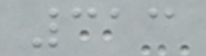313
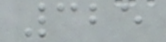325
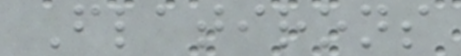Flatirons
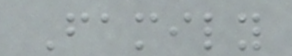Family
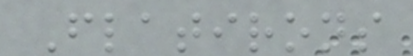Flatirons
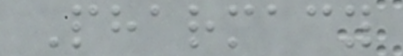Pharmacy
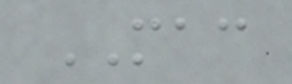MAC
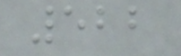522
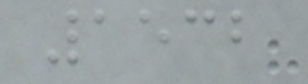1532
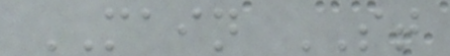MAIN ST
